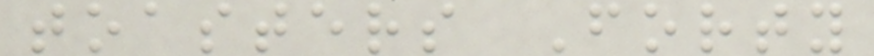toasters Forty
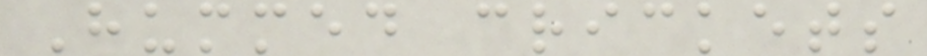Hummed crickets
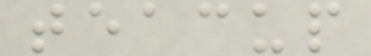teacup
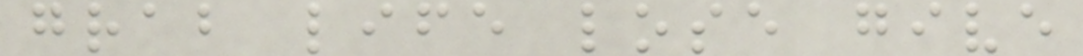grab life lose give
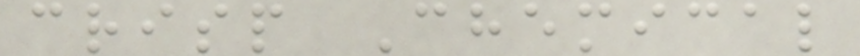crisp Chemical
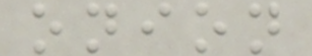onion
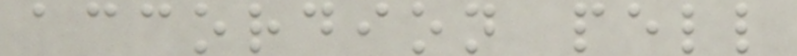accordion pell
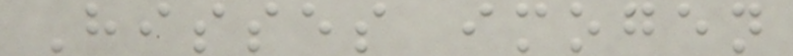Hisses imogen
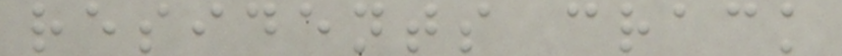residents crack
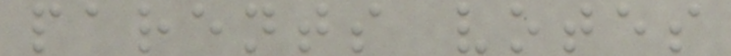parents votes
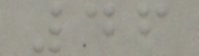46
